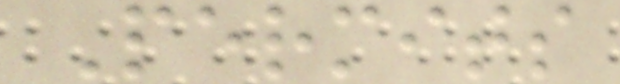Permits
